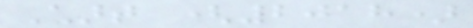Chart (2018)
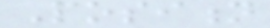Position
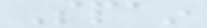Spain
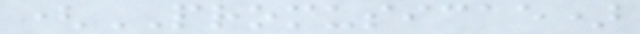(PROMUSICAE)
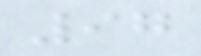97
